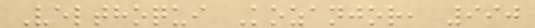Velthoqui Kozanjor, 990
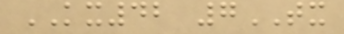KX42 7TX
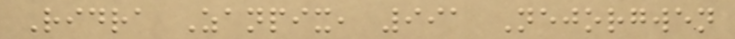Ridra Zanpix, 991 Nejorgwen
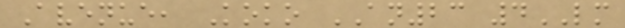Avenue, Koko AN23 4LM
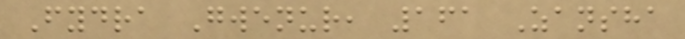Fydra Gwenur, 161 Zansha
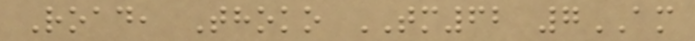Road, Thoko TM62 7AM
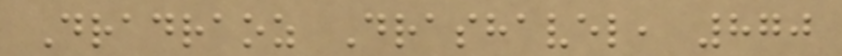Dradraoz Drashavel, 870
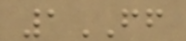1FF
